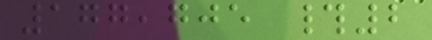177,705 #2
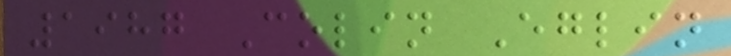1987 Colin Eglin
